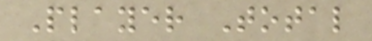Player Total
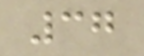37
